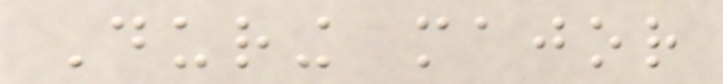During major
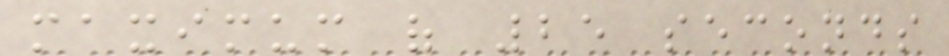maximum of 25 seconds
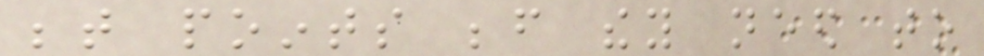between points before they need to
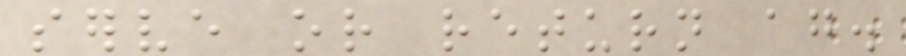serve or return again.
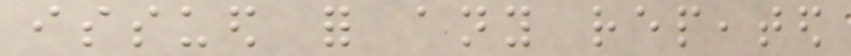issued for any repeated
